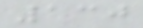130
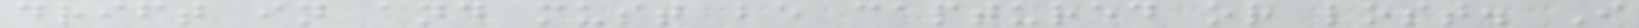drift in and must be captured or lost. I
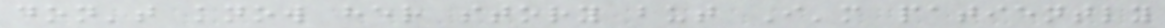don't know her story but I'm patiently
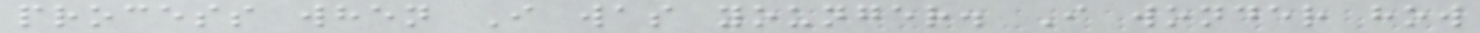process when I was younger. I wonder how
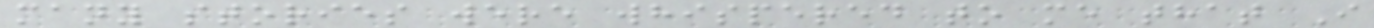many stories were whispered to me that I
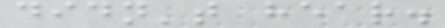didn't hear.
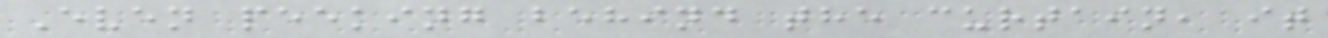Even peeking behind the curtain, it
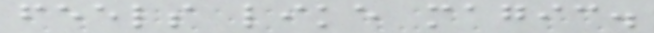feels like magic.
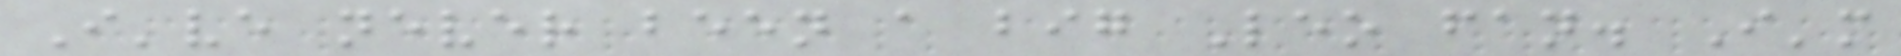I've never been a big Leo fan. I'm
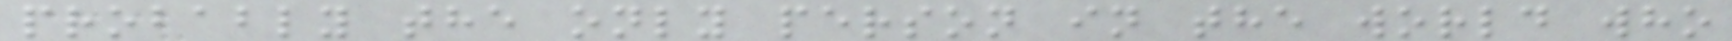probably the only person in the world who
